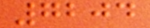7204
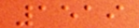1519
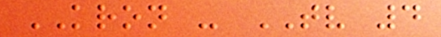KRON - TV 4
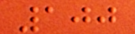100
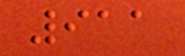911
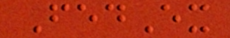FedEx
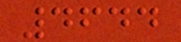4644
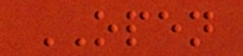OPEN
